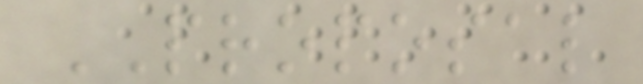PROPOSAL
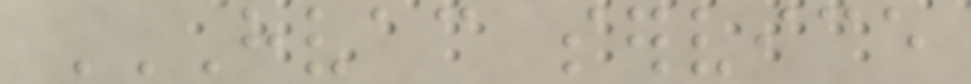HVAC SERVICE
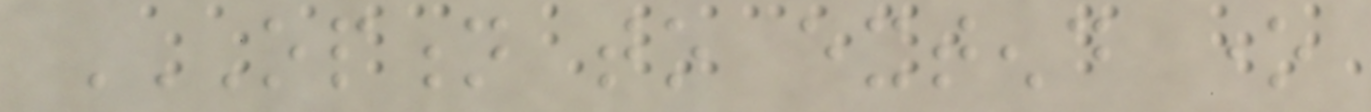OPTION TO EXTEND ONE
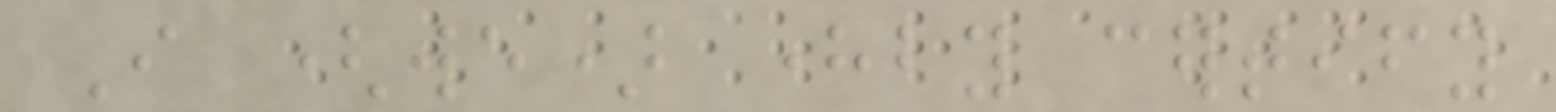I (we) hereby certify
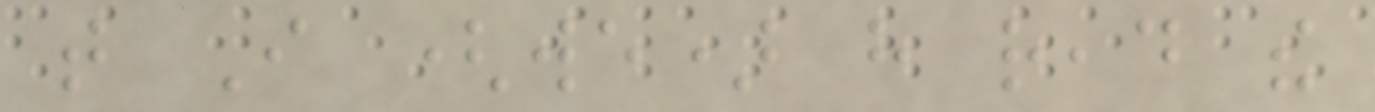that I (we) have read the
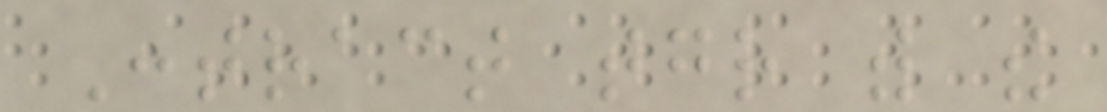Contract together with the
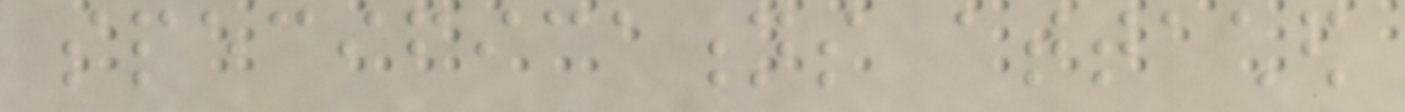specifications attached
